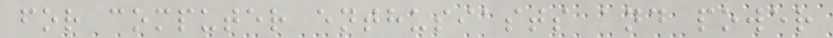for computer enthusiasts and power
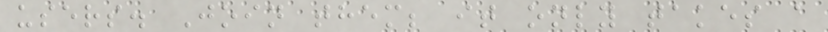users. Join them; it only takes a
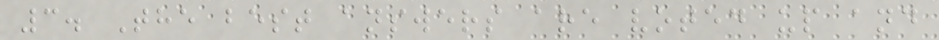3. The best answers are voted up and
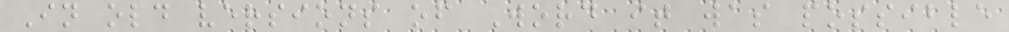In old versions of Word it was possible
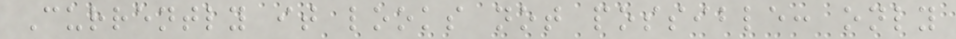Currently it looks not possible: only
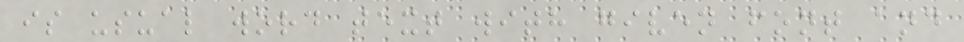is usual word text with given font and
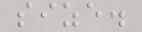size.
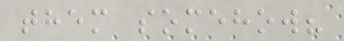them somehow?
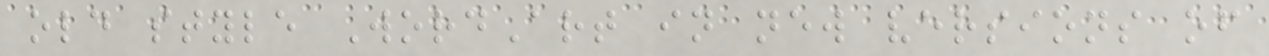old style WordArt in new versions of
